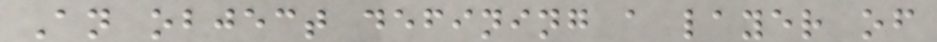An object defining a layer of
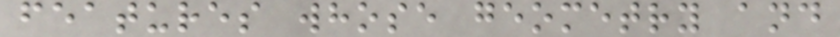features whose geometry and
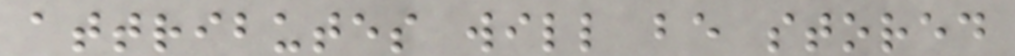attributes will be stored
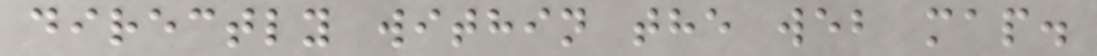directly within the web map.
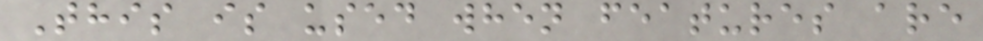This is used when features are
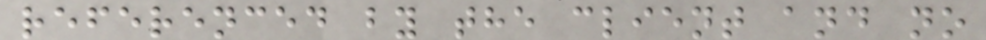referenced by the client and no
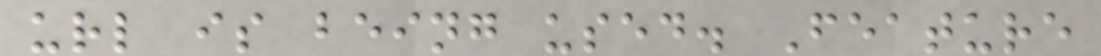url is being used. Feature
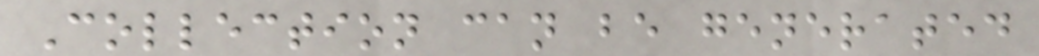Collection can be generated
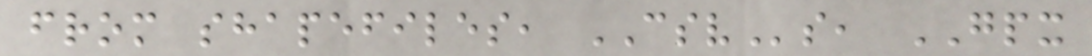from shapefiles, CSVs, GPX
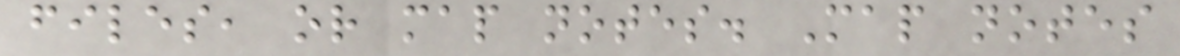files, or map notes. Map notes
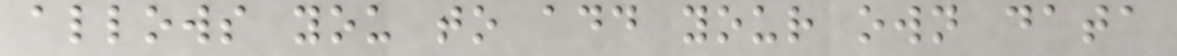allows you to add your own data
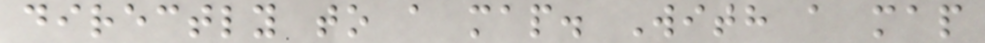directly to a map. With a map
